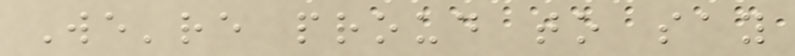We're proud to say
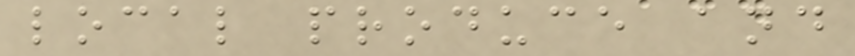local produce and
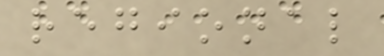regional
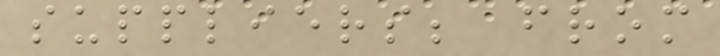suppliers; from
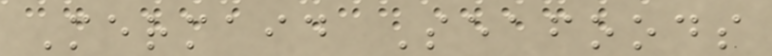Mermaid Seafoods
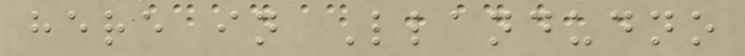here in Llandudno
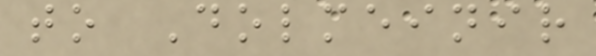to Dolmeinir
